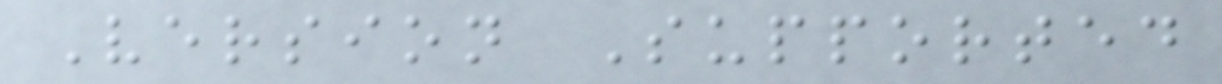Version Supported
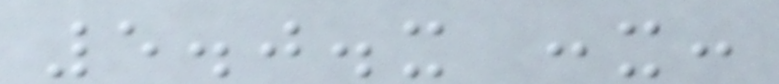5.0.x :x:
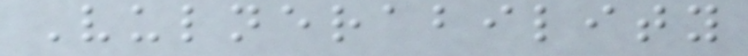Vulnerability
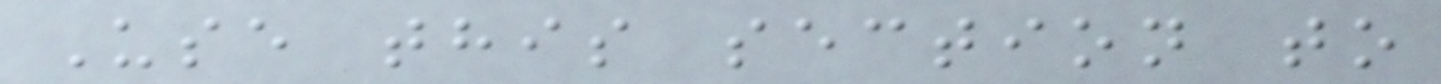Use this section to
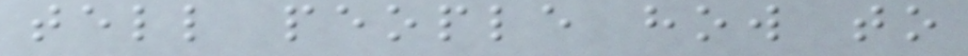tell people how to
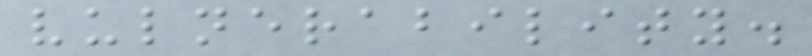vulnerability.
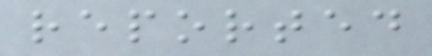reported
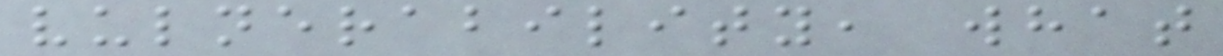vulnerability, what
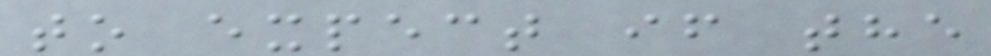to expect if the
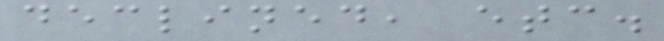declined, etc.
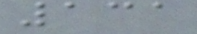131
